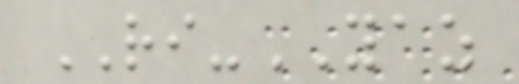RI-YAZ
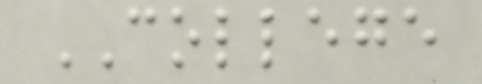COLLEGE
